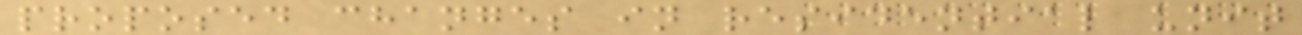proposed changes in residential unit
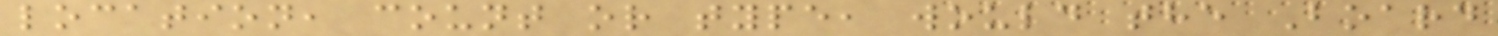location, count or type, would the Board
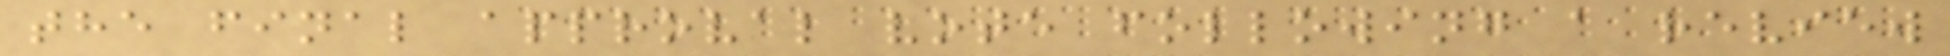the final approval vote following a review
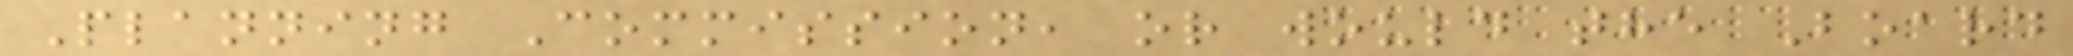Planning Commission, or would the Board
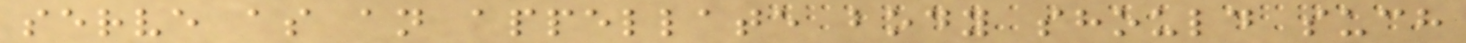serve as an appellate body should such
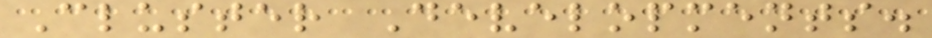Cluster Developments.
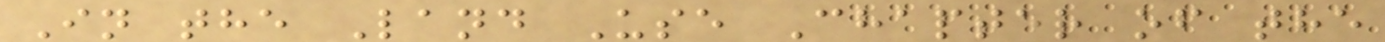In the Land Use Chapter of the
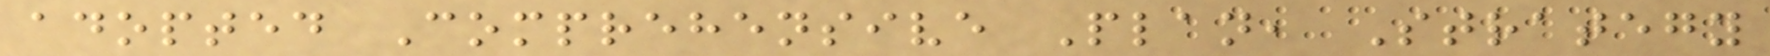adopted Comprehensive Plan, Strategy
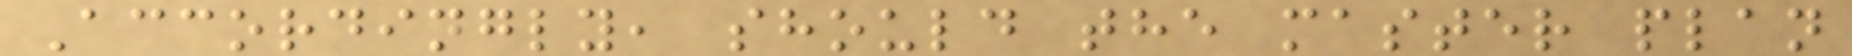Accordingly, should the master plan
